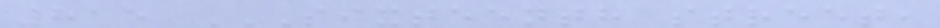815 SIXTEENTH STREET,
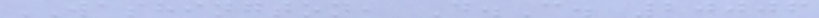WASHINGTON, D.C. 20006
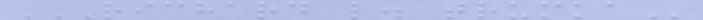RICHARD L. TRUMKA
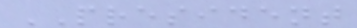PRESIDENT
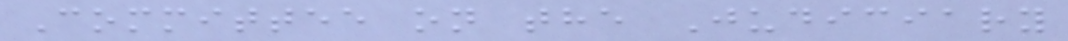Committee on the Judiciary
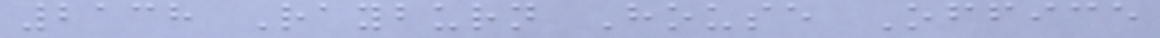2138 Rayburn House Office
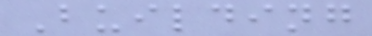Building
